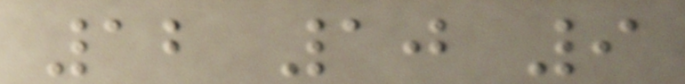12 10 9
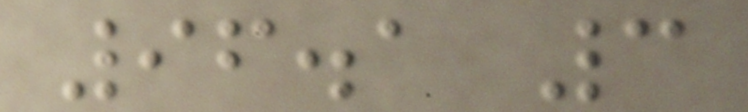96.1 3
